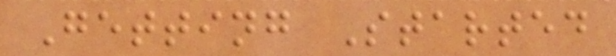Getting Started
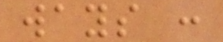ways :
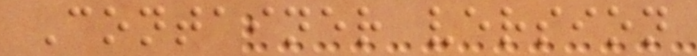Container version
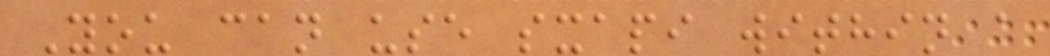You can use sxapi within a
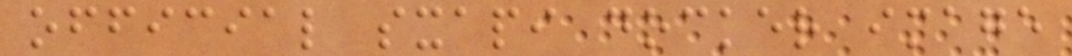official sxapi docker image
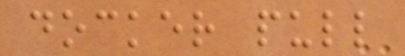docker pull
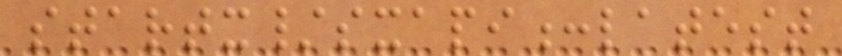startx/sxapi:latest
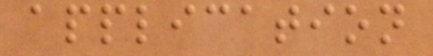application
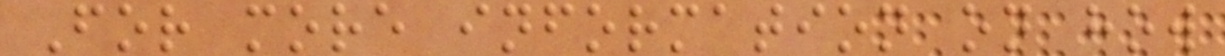For more information on how
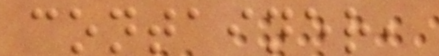container,
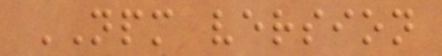NPM version
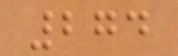274
